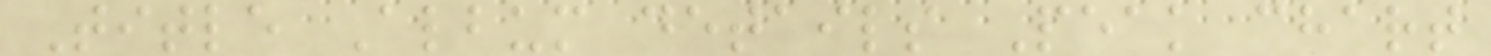Title Album details Peak chart
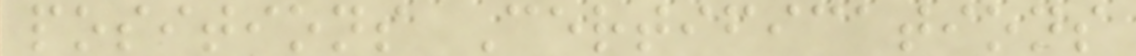positions Certifications
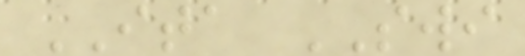ITA SWI
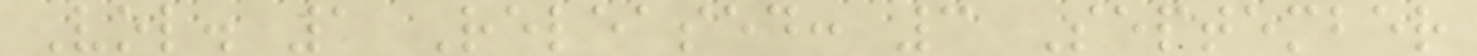Vol. 1 Released: 3 September
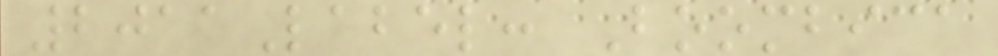2011Label: Boombica
